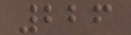226
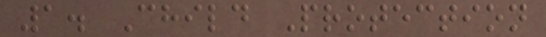1. Child Protection
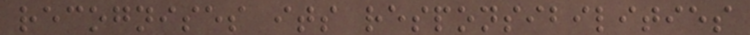recognises its responsibilities
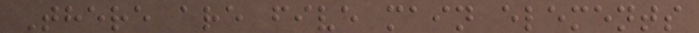There are five main elements
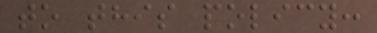to this policy:
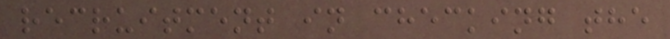recruitment in checking the
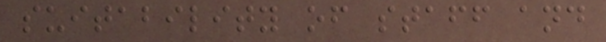suitability of staff and
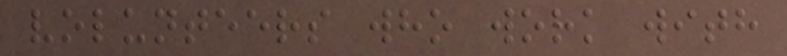volunteers who work with
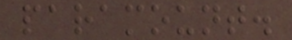paramount.
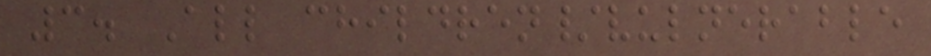3. All children/vulnerable
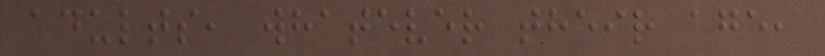adults, whatever their age,
